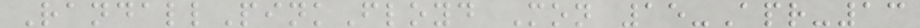RandallPinkFloyd Mon 15-Apr-13
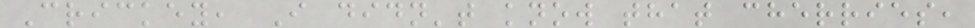Crickey, I didn't know that cherries,
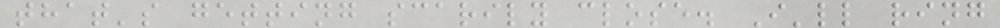that's getting scarily close. I'll ring
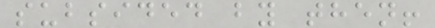subsided by then!
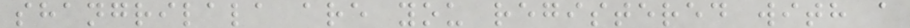shangrilala are you registered with a
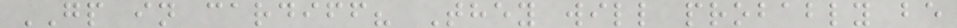GP in cardiff? They will probably be
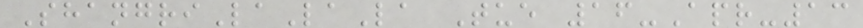ShangriLaLaLa Tue 16-Apr-13
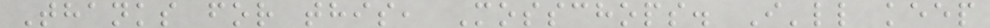Thanks for this, Mosschops. I'll keep
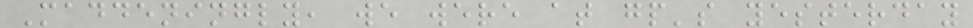Maddeningly, we were at gp's yesterday
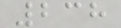238
